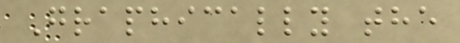Graphically the
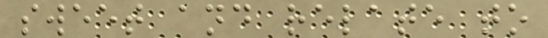sweet and relate to
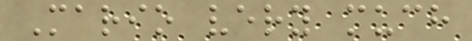Mario very much
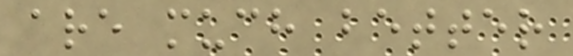are much better
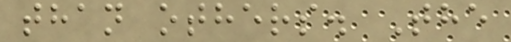than others. The
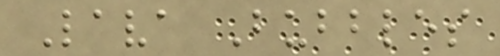Lava Bubbles
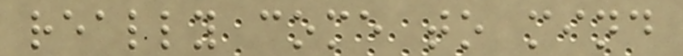really come to mind
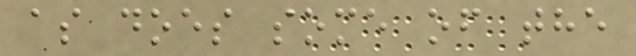as does some of the
